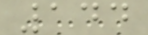144
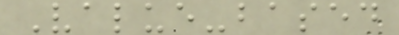Value-based
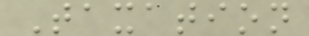Taxation
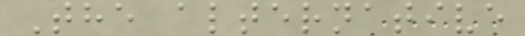The alternative
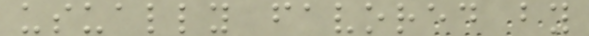usually favored by
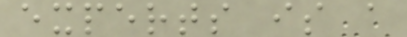experts is a
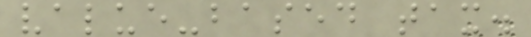value-based tax.
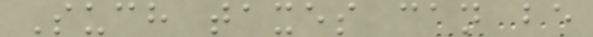Such taxes can be
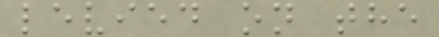levied on the
